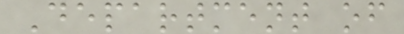Department of
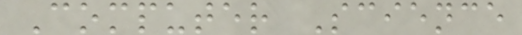Computer Science
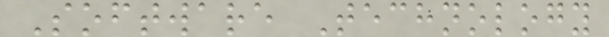Software Technology
